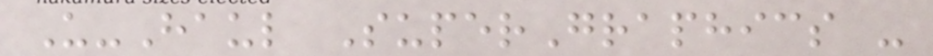U-Haul SuperGraphics -
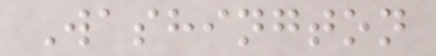Washington
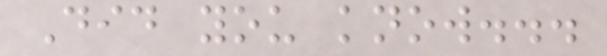Did you know...
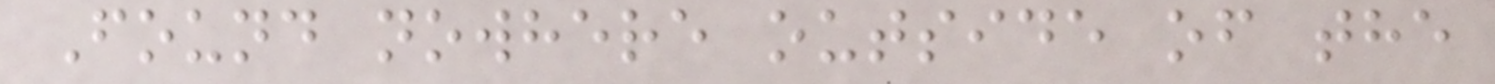Found nowhere outside of the
